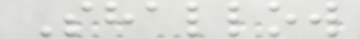Shallow
